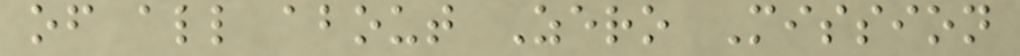of all about Zero Mission
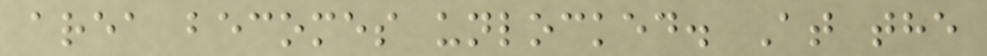area becomes unlocked. At the
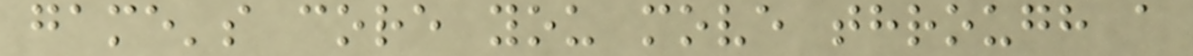game's core you move through a
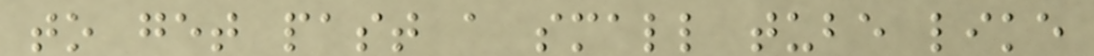to get past a small tube like
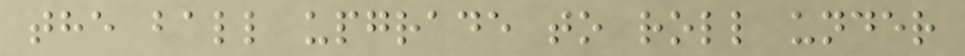the ball upgrade to roll under
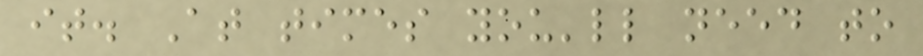it. At times you'll need to
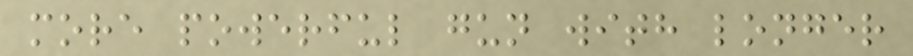more powerful gun with longer
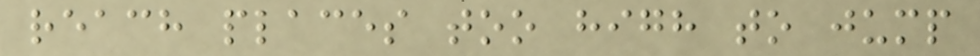reach places too high to jump
